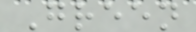Green
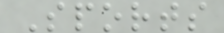Sports
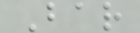Bar
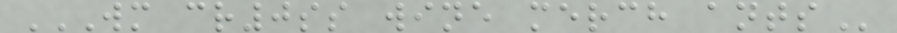WM CR0SS WINE MERCH ANTS
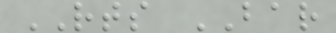RTS BAR
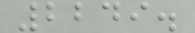2249.
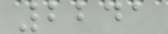2241
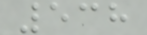538
